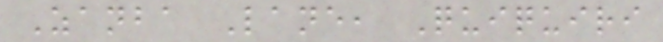Zanba Lane, Quiquiri
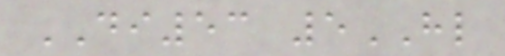DI53 5HL
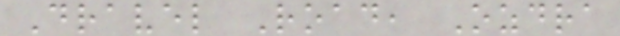Dravel Road, Ozdra
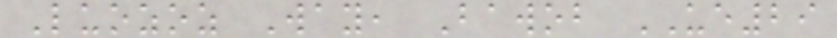Luozoz Way, Bawob UE29
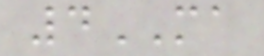4MA
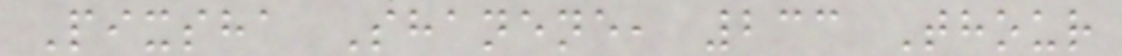Pixsha Shanene, 233 Thour
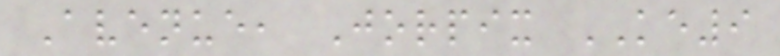Avenue, Jorpix KE9
